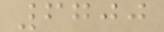6700
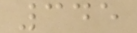345
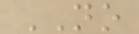NO
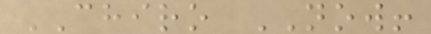CHIRO NOW!
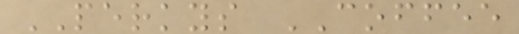PERKYS COFFEE
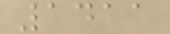1411
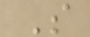S
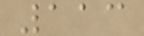113
